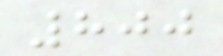800
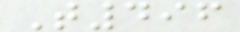T496
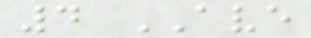4 AVE
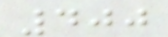400
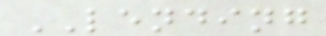LENDING
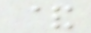&
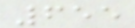655
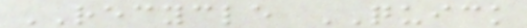RECYCLE QUICK
